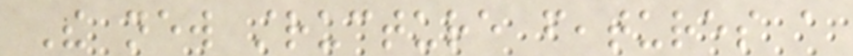The new structure features a
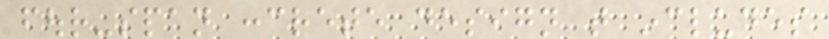four-span concrete design that includes
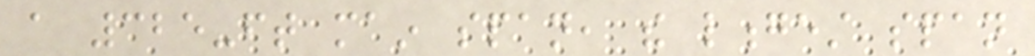a 325-ft main span, the longest span
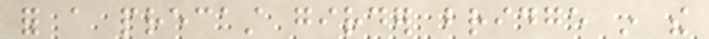for a precast girder bridge in the
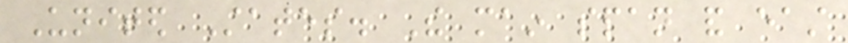United States. The main span and east
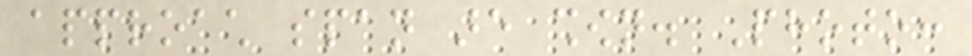approach span are shown. Photo:
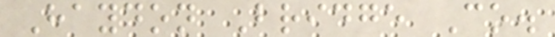Haydon Bridge Co.
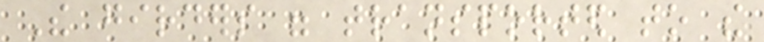The girders were transported to the
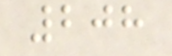208
